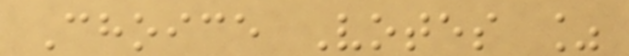Choice Votes %
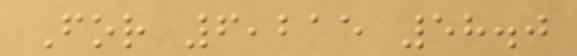For 6,215 58.0
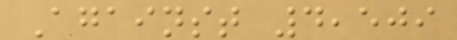Against 4,509
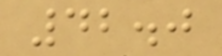42.0
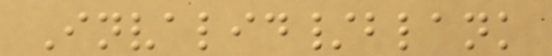Invalid/blank
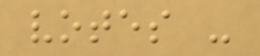votes -
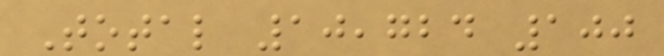Total 10,724 100
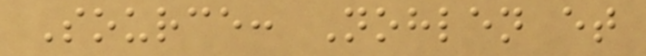Source: Nohlen et
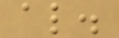al.
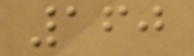160
